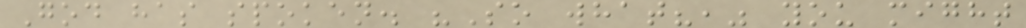God has spoken. "So what?," you might
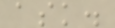ask.
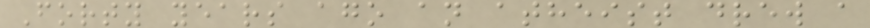Forty years ago an atheist drew a
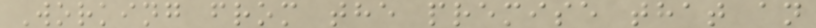Working from the premise that an
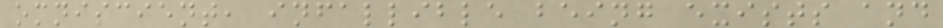omniscient, infallible being exists and
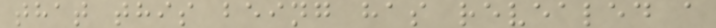that this being has revealed a
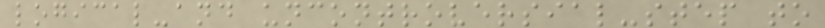logical-and uncontroversial-step to
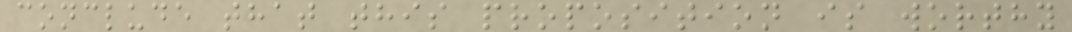conclude that this proposition is worthy
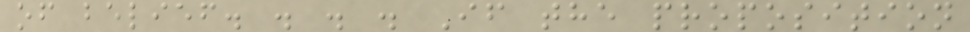of belief. . . . If the proposition
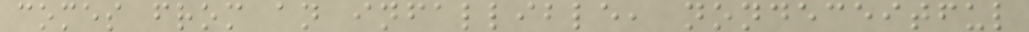comes from an infallible, nondeceitful
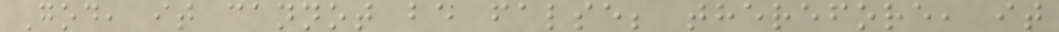God, it cannot be false; therefore, it
